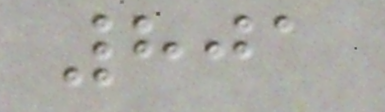801
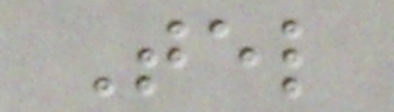Tel
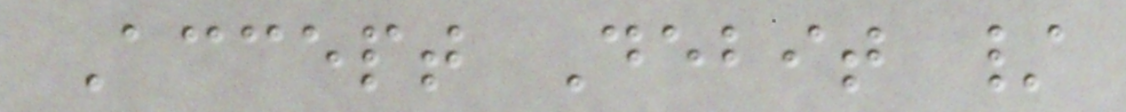Accept Debit /
